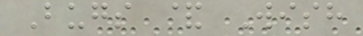Bugs & Wish
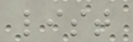list
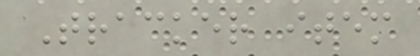Tracker item
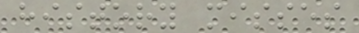history misses
